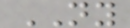NY
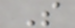S
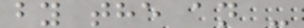by the an -
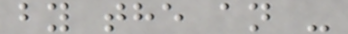by the an -
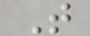T
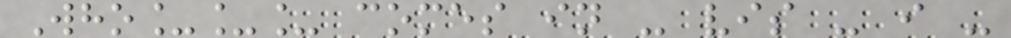Who___ comes in - vis - i -
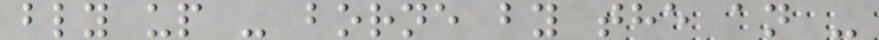bly up - borne by the an -
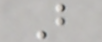B
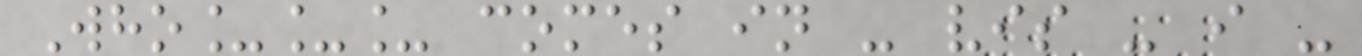Who___ comes in - vis - i -
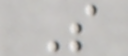S
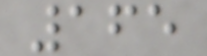165
